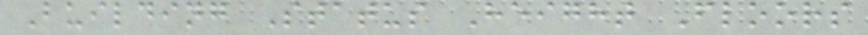Building Status Height Floors
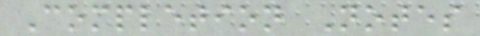Completion Notes
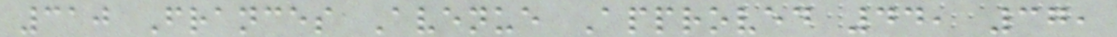310 Frances Avenue Approved 44, 37,
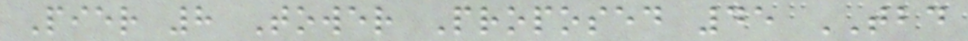Pier 8 Tower Proposed 45 TBD
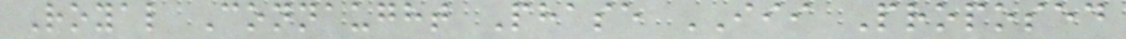Royal Connaught Phase III Proposed
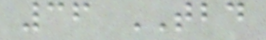36 TBD
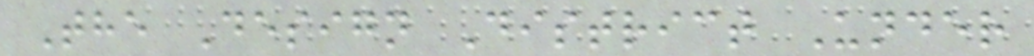The Design District Under
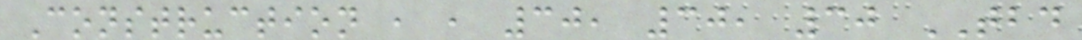Construction , , 30, 30, 30 TBD
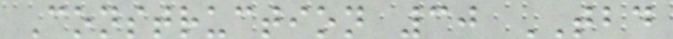Construction 30 TBD
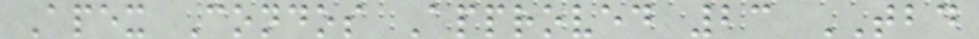Apex Condos Approved 23 TBD
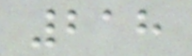218
